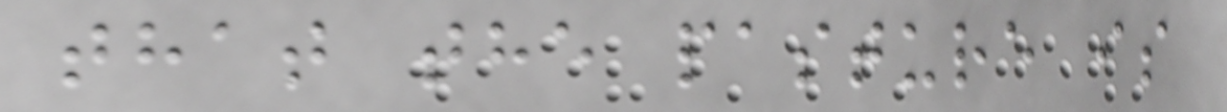that the pasture is
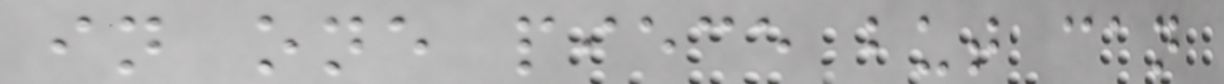in one piece but can
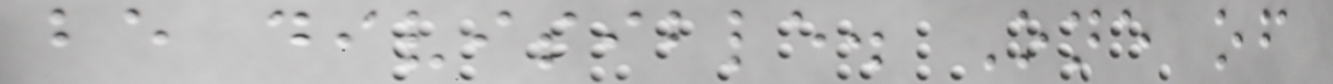be divisible. One of
